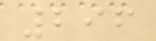296
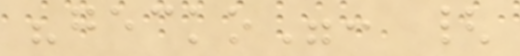"gecko": {
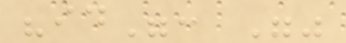"id": ""
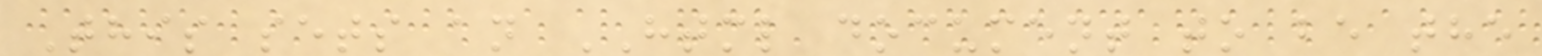This sets an HTML document to be the
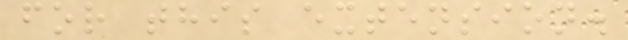for this extension.
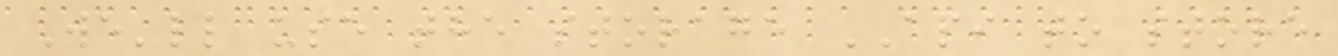We'll use the storage API to store
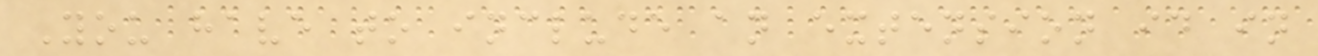You have to include an extension id in
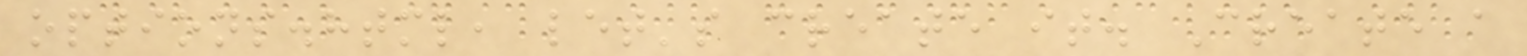options.html, let's create it. Create a
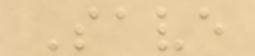Save
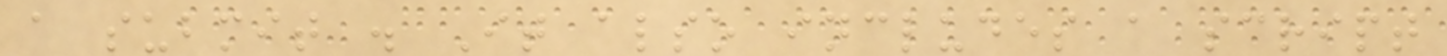a submit . It also includes a script
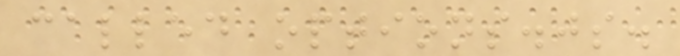called options.js.
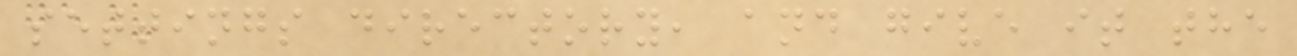settings directory, and give it the
